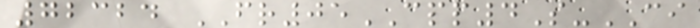72324 FR05CPP4S-CI
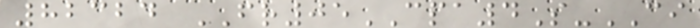82324 FR05CPA4S-CI
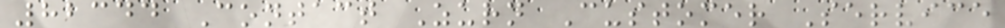82344 Contact Zurn Customer Service
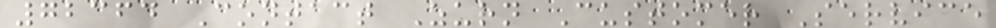72364 Contact Zurn Customer Service
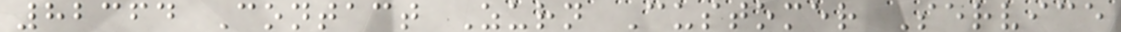82364 Contact Zurn Customer Service
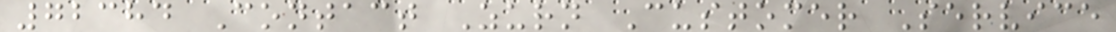72384 Contact Zurn Customer Service
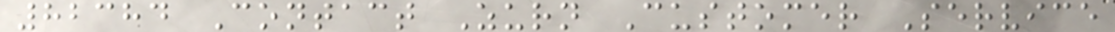82384 Contact Zurn Customer Service
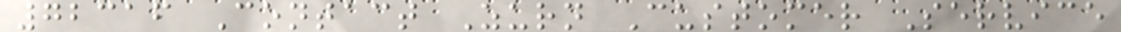72316 Contact Zurn Customer Service
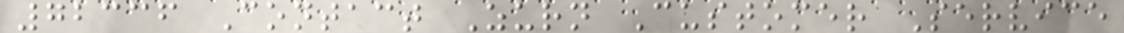72336 Contact Zurn Customer Service
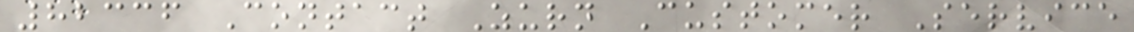82336 Contact Zurn Customer Service
